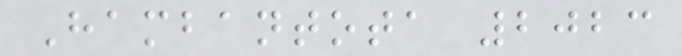Hambantota 2023
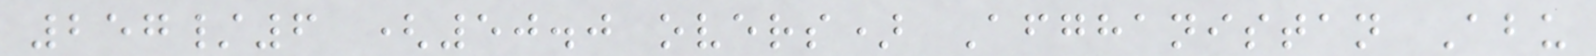257/6 (50.0 overs) Afghanistan Abu
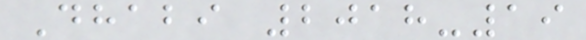Dhabi 2018-19
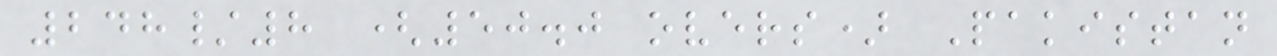248/8 (50.0 overs) Pakistan
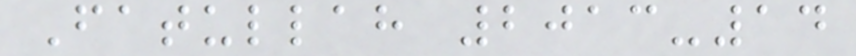Fatullah 2013-14
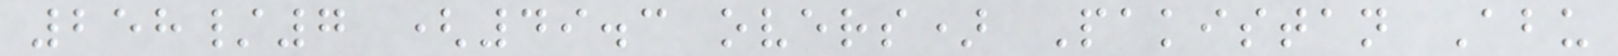258/7 (49.3 overs) Pakistan Abu
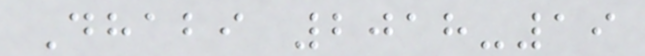Dhabi 2018-19
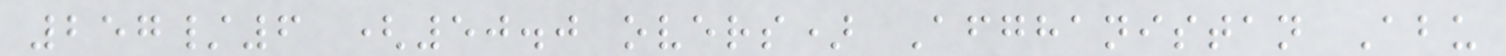257/6 (50.0 overs) Afghanistan Abu
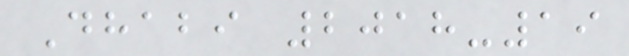Dhabi 2018-19
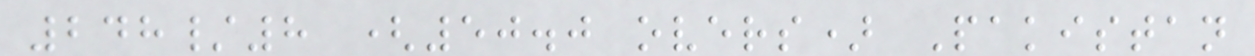248/8 (50.0 overs) Pakistan
